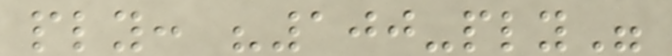ply: "100-ply"
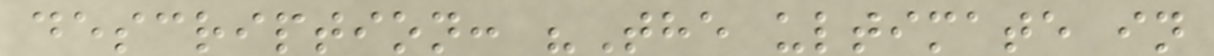description: "The ultimate in
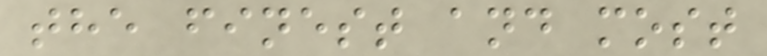the finest and most
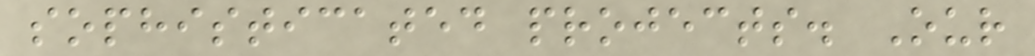sophisticated projects. Our
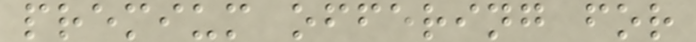premium offering for
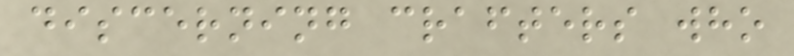discerning crafters who
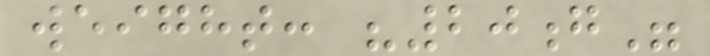weight: "20g"
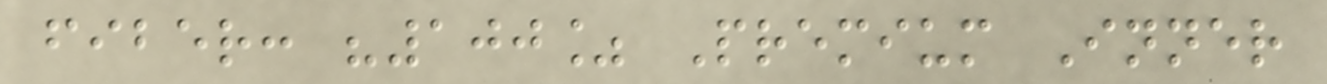fiber: "100% Premium Inner
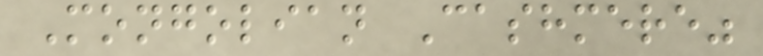Mongolian Cashmere"
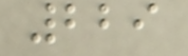229
